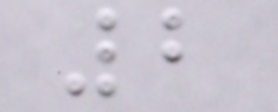2
